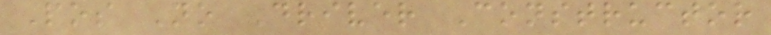Pos No Driver Constructor
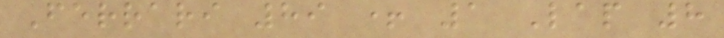Ferrari 89 + 1 Lap 8
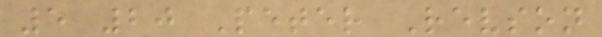5 20 Peter Revson
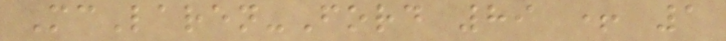McLaren-Ford 89 + 1
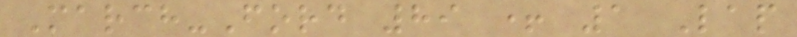March-Ford 89 + 1 Lap
